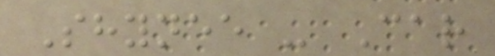Shynee - Car
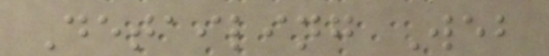Detailing Web
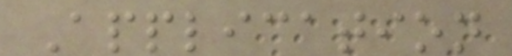Application
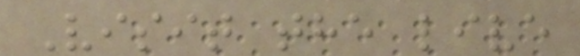Visit the live
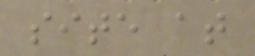site at
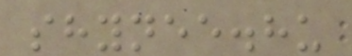shynee.hu
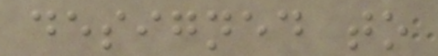designed to
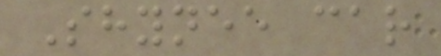Shynee car
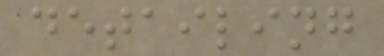detailing
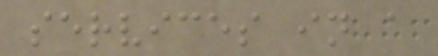services in a
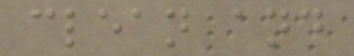clean and
